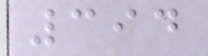394
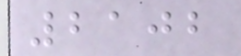2102
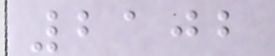2102
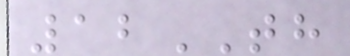12TH
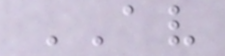AV
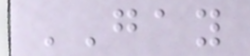GAY
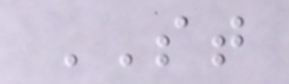ST
